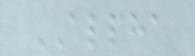ALPHA
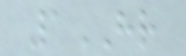1HR
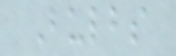Bulbs
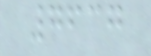7637
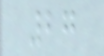27
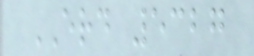ERD 5327
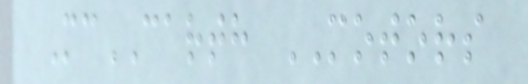McCARTH MOTORS
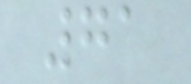71
